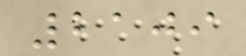2109
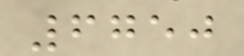6750
